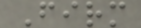Firm
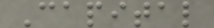Capital
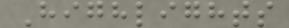Highlights
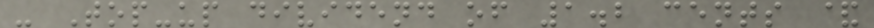- Top-up dividend of 1.2 cents &
